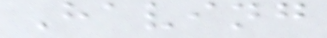Having
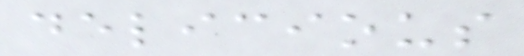delicious
